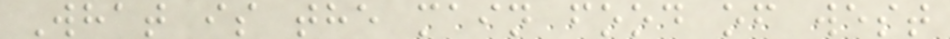What is the main food of west
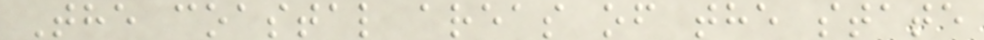The coastal areas of the state
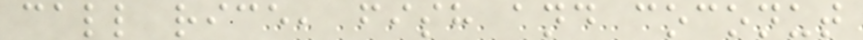call rice, fish and coconut
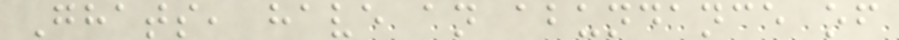Ghats, have an abundance of
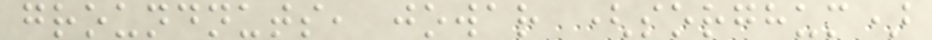groundnuts, jowar (sorghum)
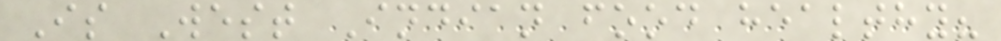Is West Indian food healthy?
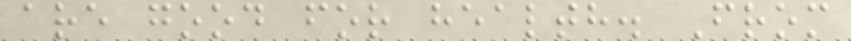are good for health. From
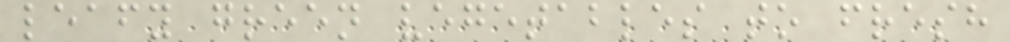leafy green vegetables to fresh
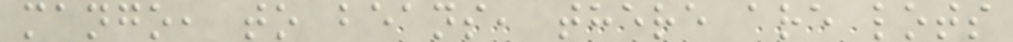mango, to beans, there are lots
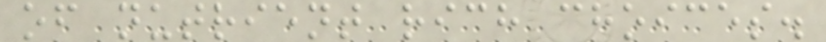of nutrient rich choices.
